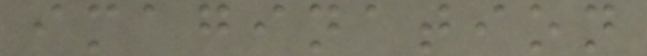imagination
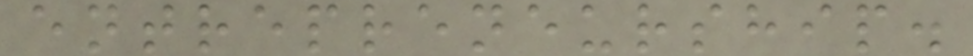entrepreneurship.
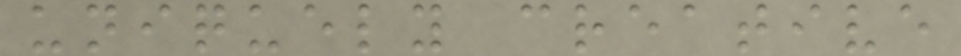uniquely creative
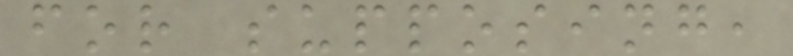for supposing,
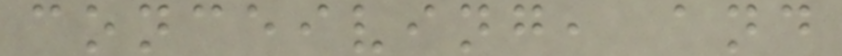conceiving, and
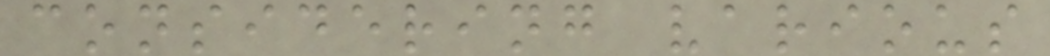considering various
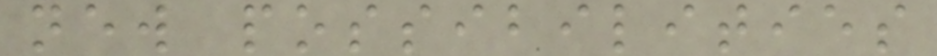new possibilities
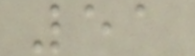51
